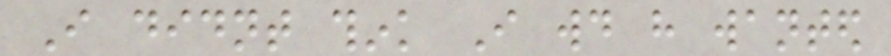I didnt think I would have wanted
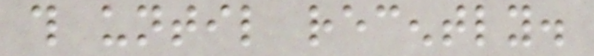this until recently.
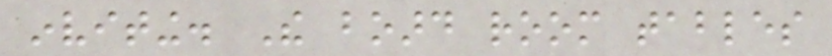inviting. The board room tables
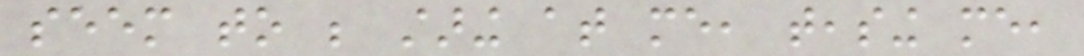seem to be staring at me, teasing me,
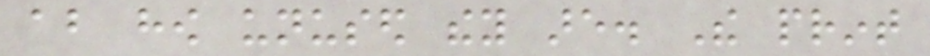about how unused they are. The print
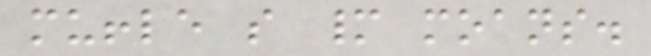muffle so many moans.
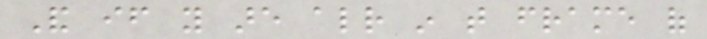And if you are already in that frame of
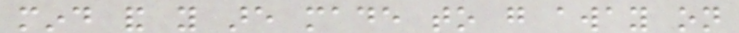mind and you are made to go away on
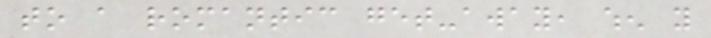to a romantic get-away, when you
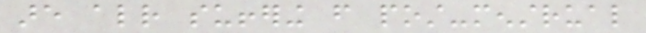are already suffering from post-menstrual
